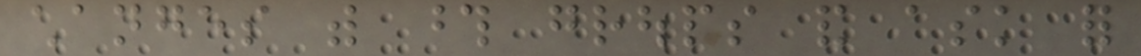changes with those groups and ask for
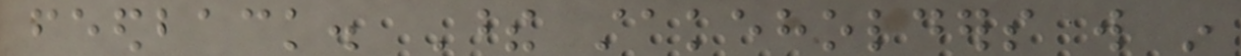feedback. These stakeholders will in
